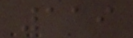119
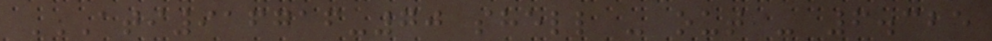ATI916716-70 SHELL - OUT - 6.325
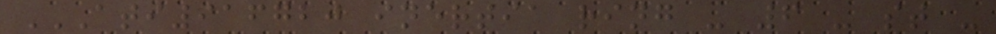ATI916720 INERTIA RING - 6 - ST -
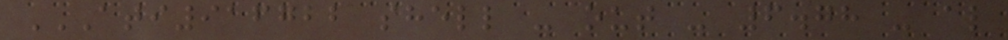ATI916722 SHELL - OUT - 6.78 - AL
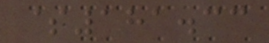$181.33
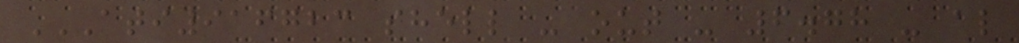ATI916723 SHELL - OUT - 6.78 - AL
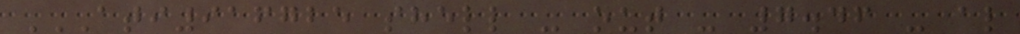ATI916725 SHELL - OUT - 7.46 - AL
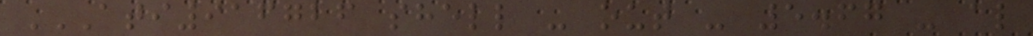ATI916726 SHELL - OUT - 5.67 - AL
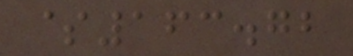$163.72
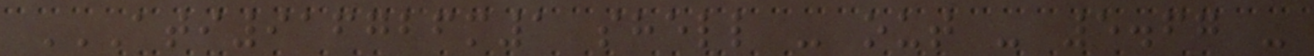ATI916726M1 SHELL - OUT - 5.67 -
